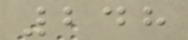248
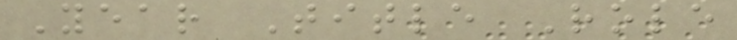Year Title Role
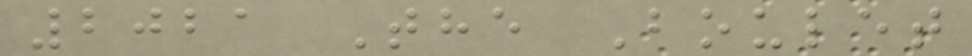2021 The Boulet
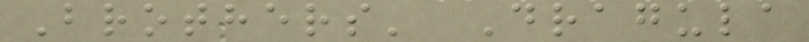Brothers' Dragula
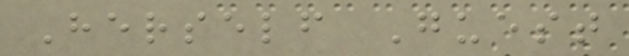Herself Guest
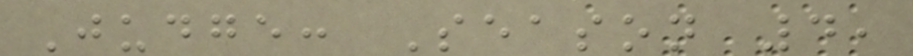Judge: Season 4,
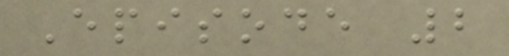Episode 2
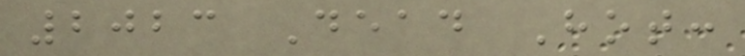2023 Dead Hot:
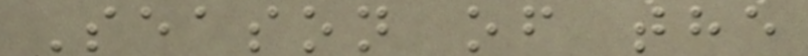Season of the
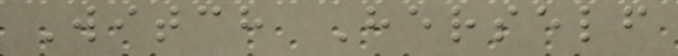Witch Herself
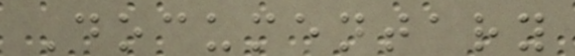Documentary
